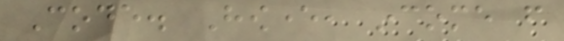Code. However, income from
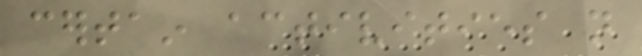certain activities not
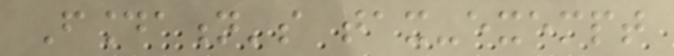Foundation's tax-exempt
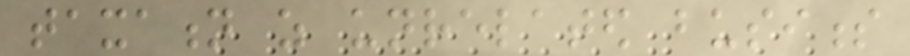taxation as unrelated business
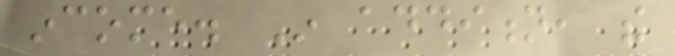income. In addition, the
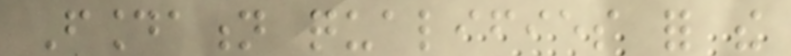Foundation qualifies for the
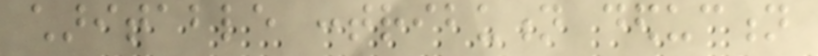charitable contribution deduction
